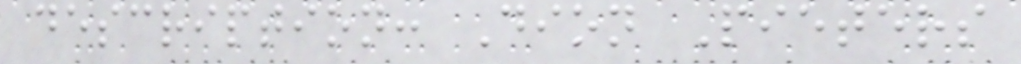description: Dion Pieters
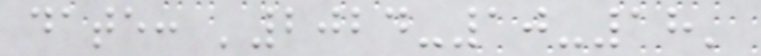date: '2024-10-18'
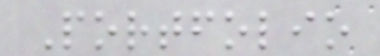Portfolio
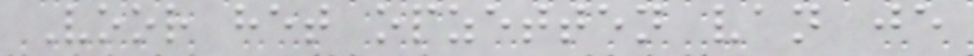Voor het opzetten van je
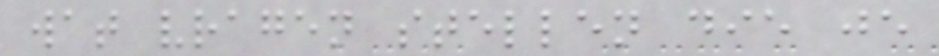wat vragen stellen die je
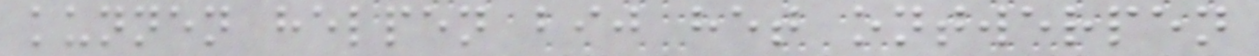kunnen helpen bij het ontwerpen
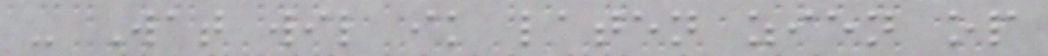- Wat wil ik laten zien op
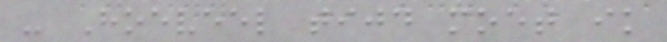- Hoeveel tijd moet ik
